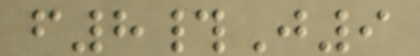f8#J9
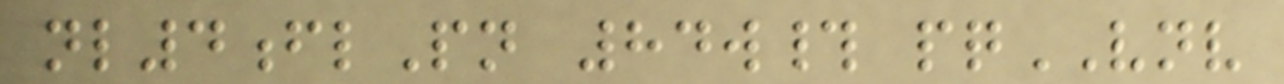nl4flPn 84w# pqVNV
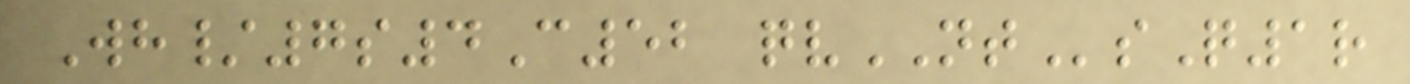Wh/7s4C52 qvNTsQ1r
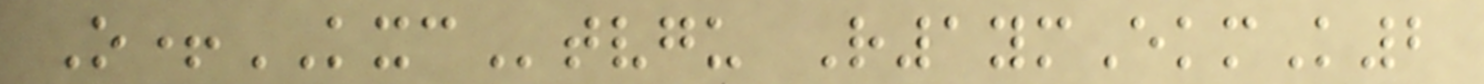O+KXCtvgu R1ymEkmK2
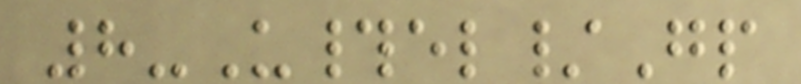8-U#el/Gp
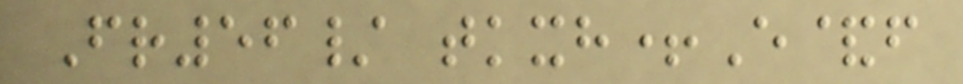Fr56/ tkxh+E&f
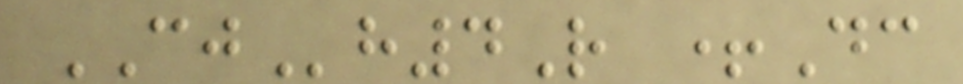CJh4R +Dc
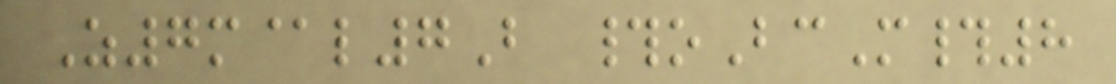Z7m@l7B #oBcM#8
